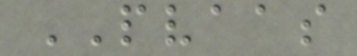PVAAS
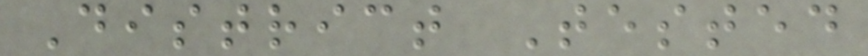District Tested
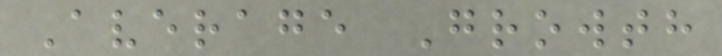Average Growth
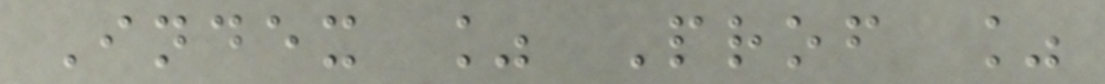Index % Prof %
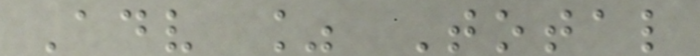Adv % Total
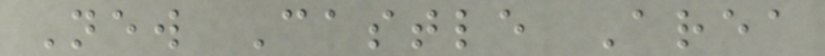New Castle Area
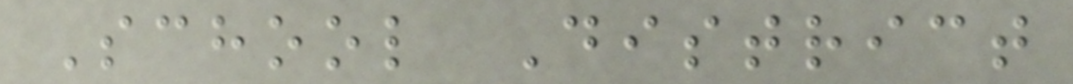School District
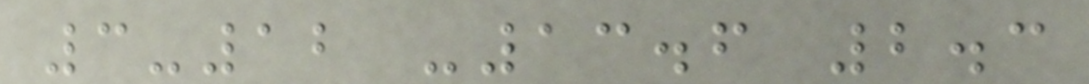3-12 -13.6 2.3
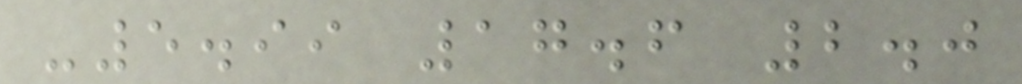-5.99 17.6 2.0
